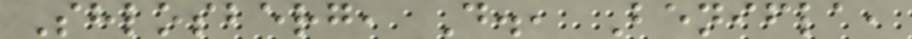Shlosberg, D., Benifla,
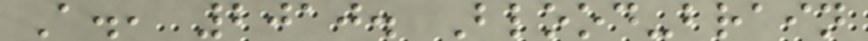A., 2010. Blood-brain
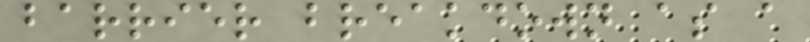barrier breakdown as a
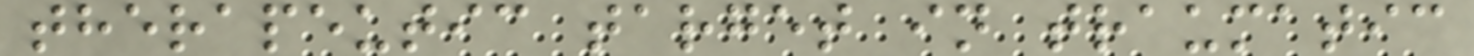therapeutic target in traumatic
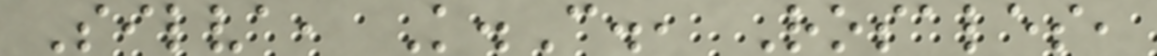Silva, K.C., Rosales,
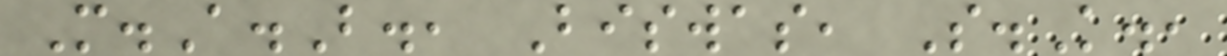M.A.B., Biswas, S.K.,
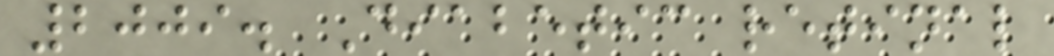2009. Diabetic retinal
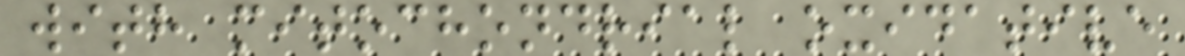with mitochondrial oxidative
